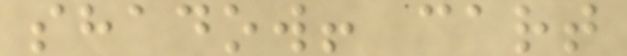shadow! cart
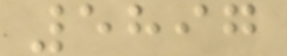5897
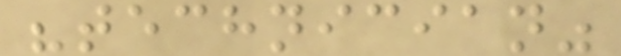"technician"
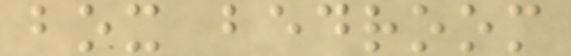box bedroom
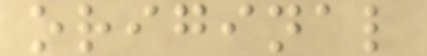original
